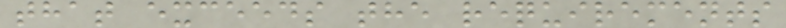that exceeds the requirements
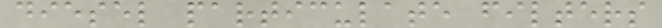diesel particulate filters
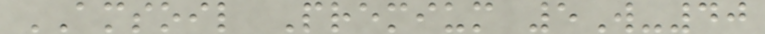AMSOIL Premium 5W-40
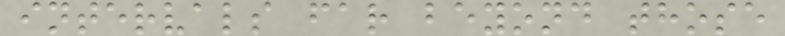intervals far beyond those
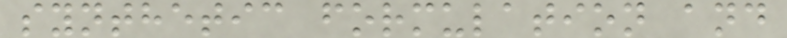synthetic formulation and
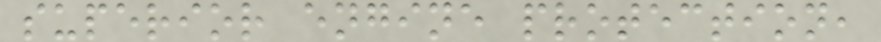superior engine protection,
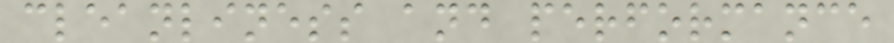cleanliness and performance
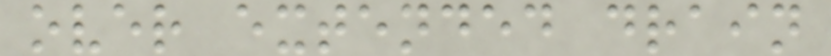over extended drain
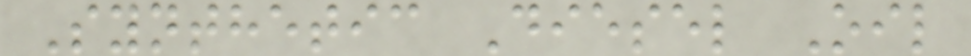Synthetic Diesel Oil
